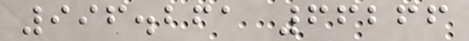996.261 66266
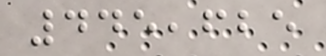445,625
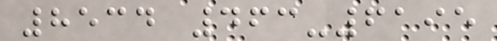8534 463-6195
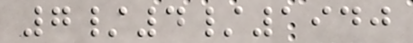7/4/1940
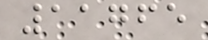11765
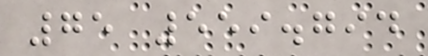75 559.794
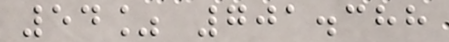54% 701.388
